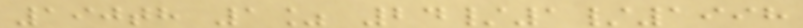190th 1% 24/1/1998
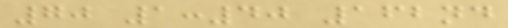70 1:40 162nd
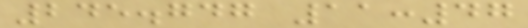245.747 11:47
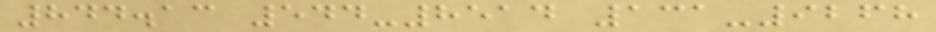844.13 544-8514 131-9268
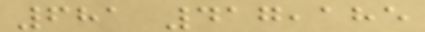681 417,185
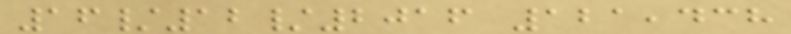16/12/2016 121,438
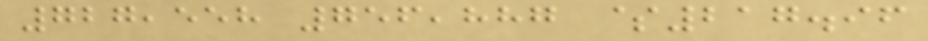727,558 756,887 $217.96
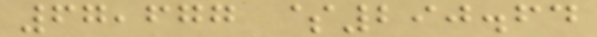67,677 $290.64
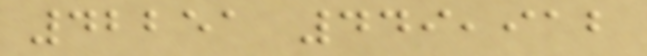42251 449,912
